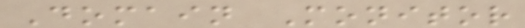Domain Monitor
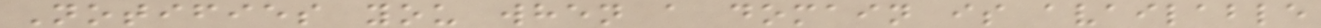Notifies you when a domain is available
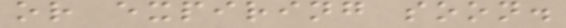or expiring soon.
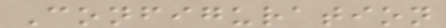Configuration
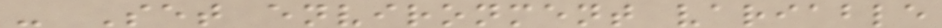- Set environment variable
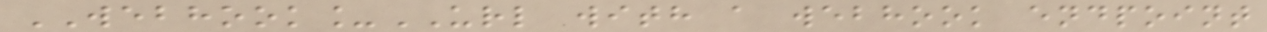WEBHOOK_URL with a webhook endpoint
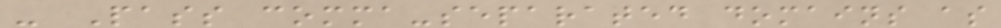- Pass comma-separated domains as
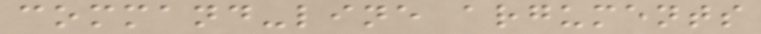command-line arguments
